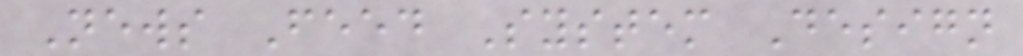News Feed System Design
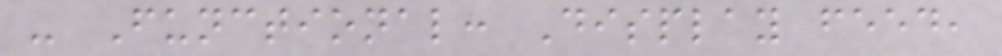- Functional: Display feed,
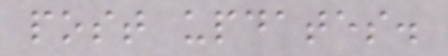post updates.
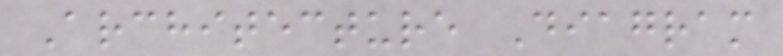Architecture Diagram
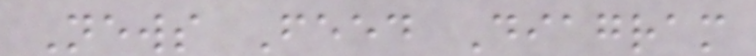News Feed Diagram
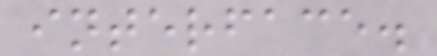interface.
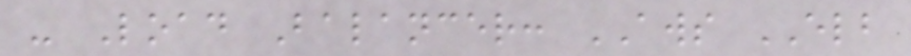- Load Balancer: AWS ELB
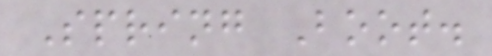Spring Boot.
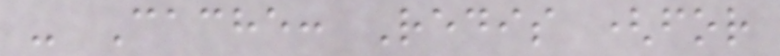- Cache: Redis (for
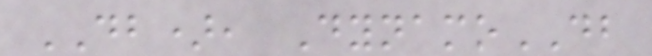DB), DynamoDB
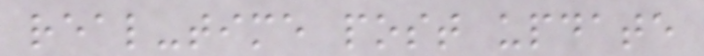real-time post update
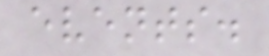events.
